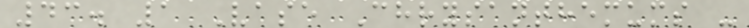43. 1 Vase Chrysanthemums -
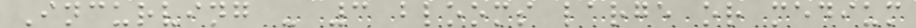Incurving - 3 blooms large or medium
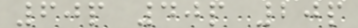60p 40p 20p
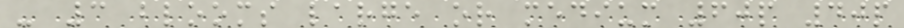- 3 blooms large or medium 60p 40p
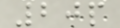20p
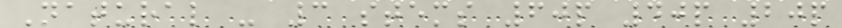Natural - 3 stems 60p 40p 20p
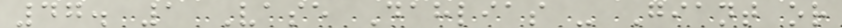47. 1 Vase Dahlias - Giant or
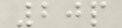20p
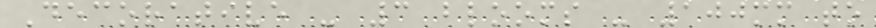Decorative - 3 blooms - 100mm to
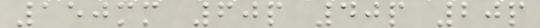150mm 60p 40p 20p
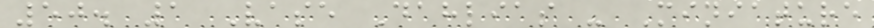50. 1 Vase Dahlias - Miniature
